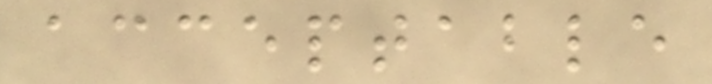acceptable
